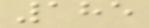185
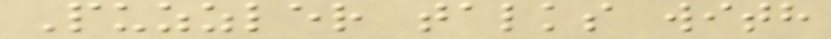Puzzler talks with
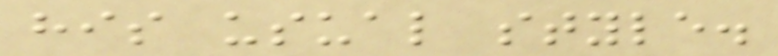his usual style.
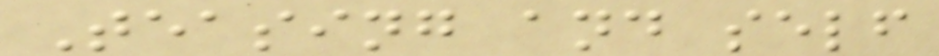Teasing and self
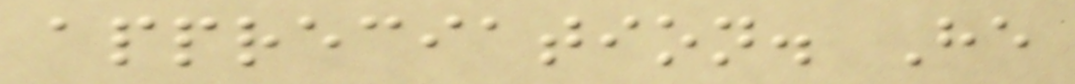appreciation. He
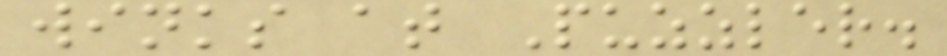winks at Puzzler.
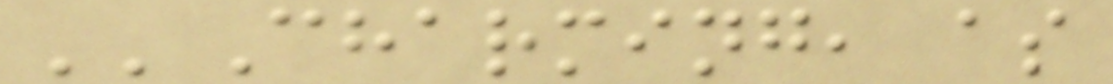''Charming, as
